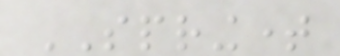SPRINGTIME
